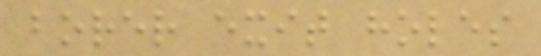borer exit holes
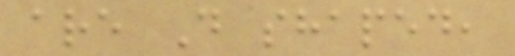are D shaped,
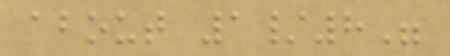about 1/8"
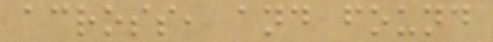across, and found
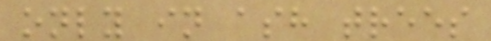only in ash trees
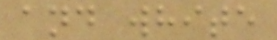and white
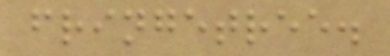fringetree.
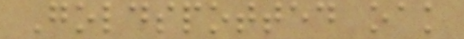Goldspotted oak
